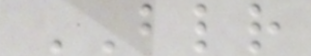BLR
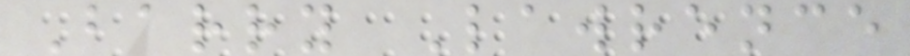Barry Lawrence
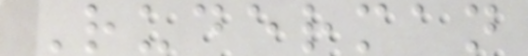Ruderman
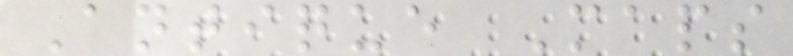Antique Maps
